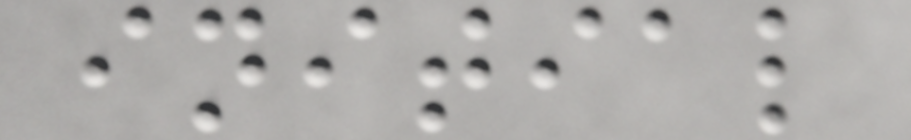initial
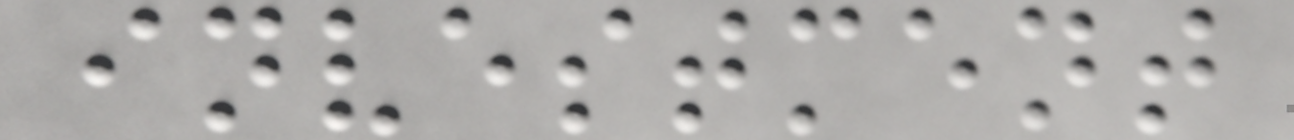investment
